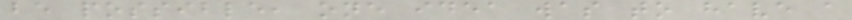be possible, one idea was to have a
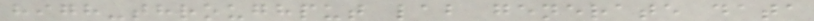high-throughput lab generate data
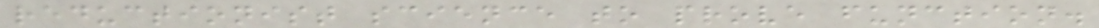reductionist science to prove function.
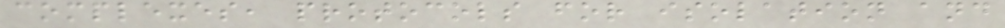complexes, protocols for isolation and
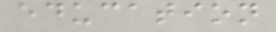education
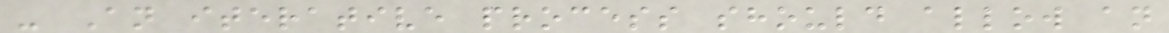- An iterative process should allow an
